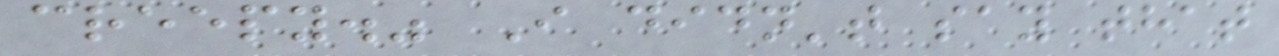creepy." I didn't say that
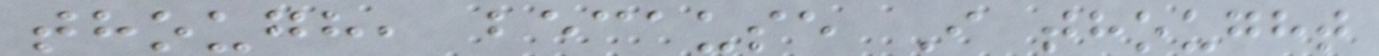though, because I thought
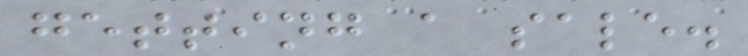getting a sale.
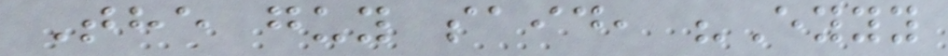The guy said, "Eyyy
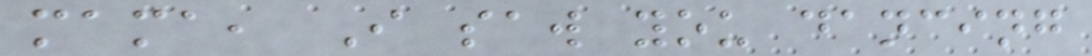mama, I saw you dancing
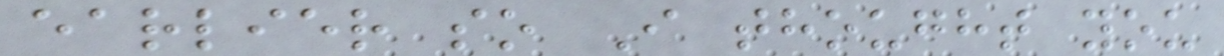earlier so I thought you
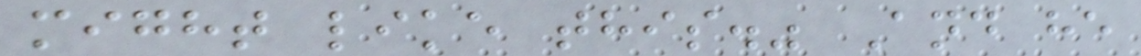might like this." And he
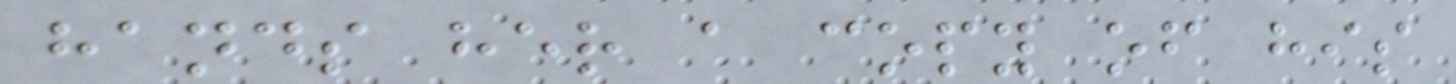hands her a copy of his
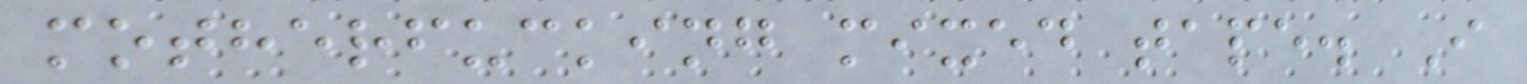motherfucking mixed tape. I
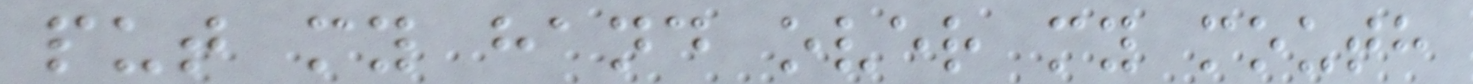put my hand over my mouth
